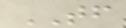TF
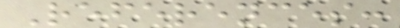References:
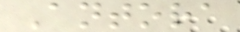Antora
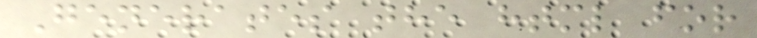Generates the html for
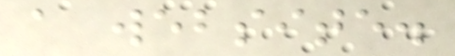a website.
